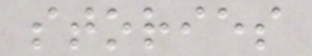stories
